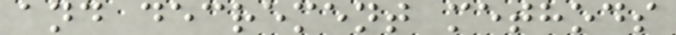and decrement methods
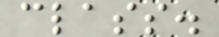class.
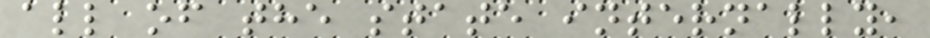all of the state internally,
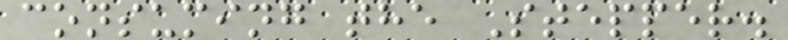consuming the Stepper.
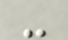-
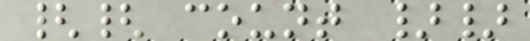{{ count }}
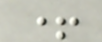+
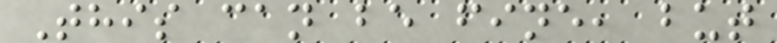This can be fine, but
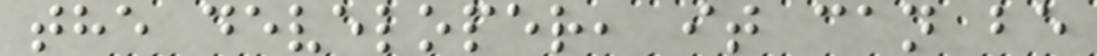the developer, it can be
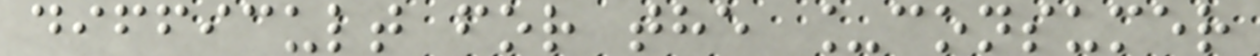difficult for the _consumer
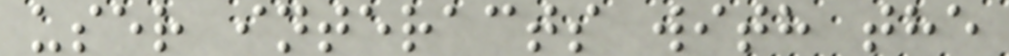user interacts with the
